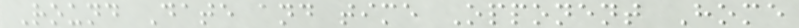Round Date and time Opponent Home
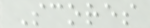Scores
